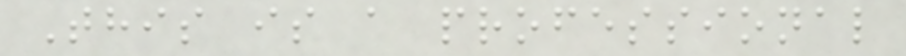This is a professional
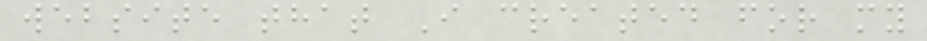website that I created for my
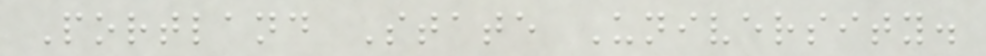Portland State University.
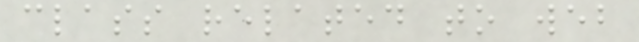class related to web
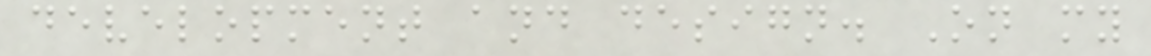development and design. On my
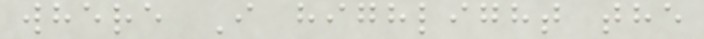where I highlight the
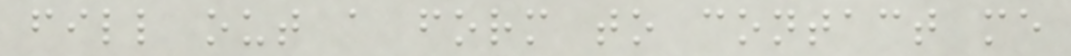fill out a form to contact me
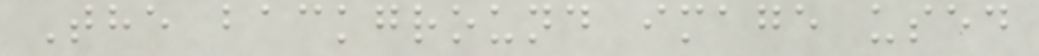The background image used
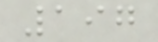197
